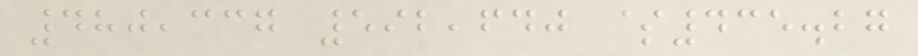480,337 592,640 $435.27
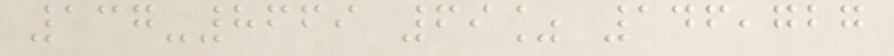137-8669 69% 146,727
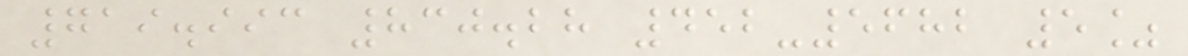719.993 830.28 452-5682 5%
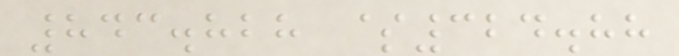843.828 $324.88
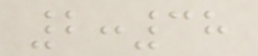2:38
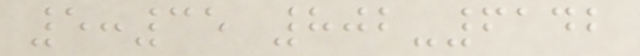5:35 802-6142
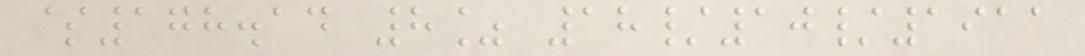$178.14 8% 18/10/1911
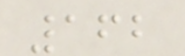162
